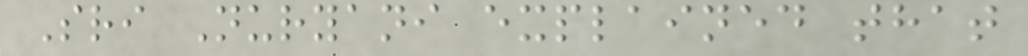Sri Nuryani explained that
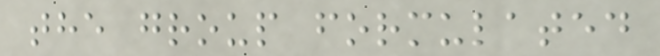the group formulated
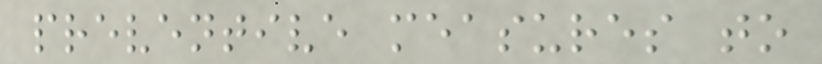preventive measures to
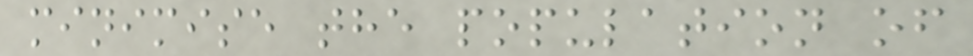minimise the population of
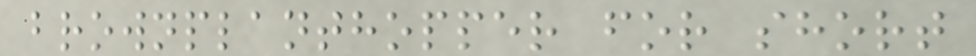brownplanthopper for short
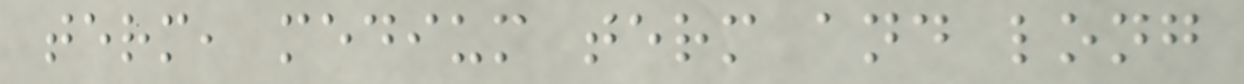term, medium term and long
